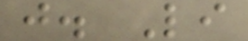j. Li
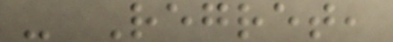- Regret,
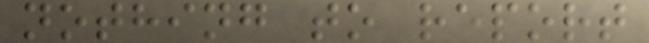nothing to report
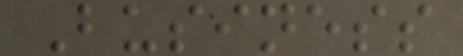Business
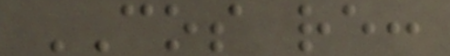COS re:
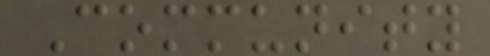Community
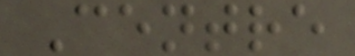Centre
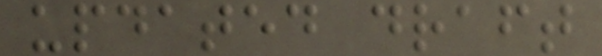updated draft
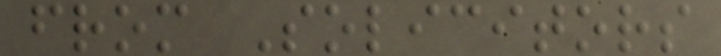from Solicitors
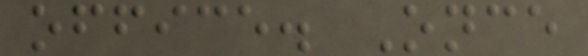office. Once
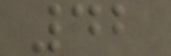42
